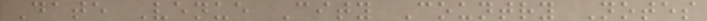Date Venue City Country Notes
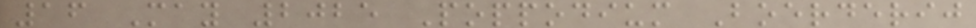16 May 2025 Poppodium Boerderij
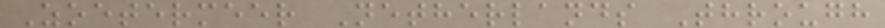Zoetermeer Netherlands Through
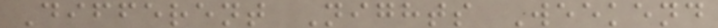Different Nights Weekend
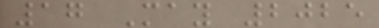17 May 2025
